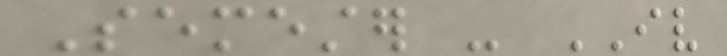Semester - IV
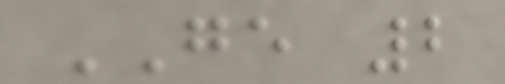GE 2
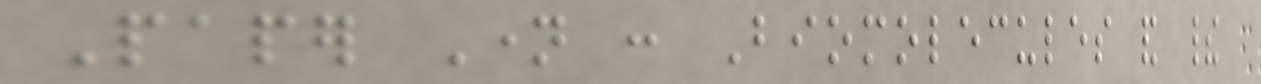Paper Name : Biomolecules and their
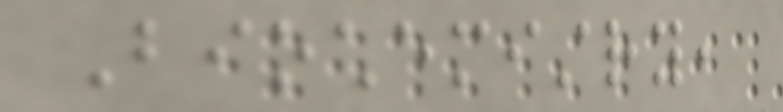Biochemistry,
